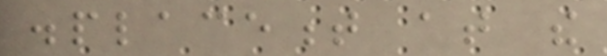displacement at the
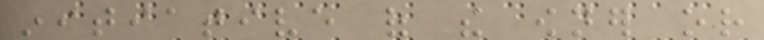initiative of the owner or
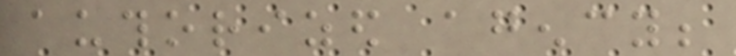authorized agency;
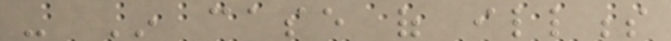- In case of illness
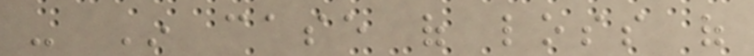- In case of loss of
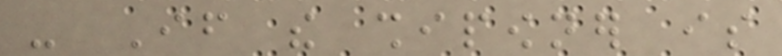- If the shipowner is
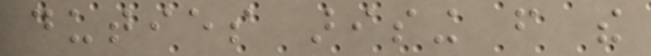duties arising from the
